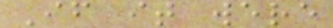If it were
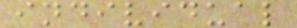individual
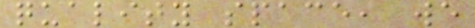quality space, we
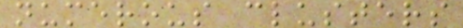numerous clusters
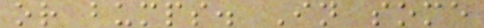or bumps. In some
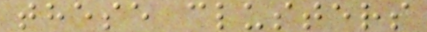these clusters
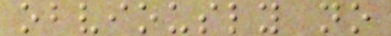obviously no
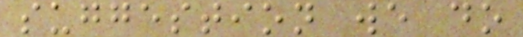suggestion we do
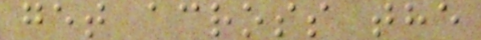get across the
